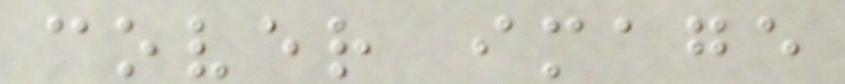cover image
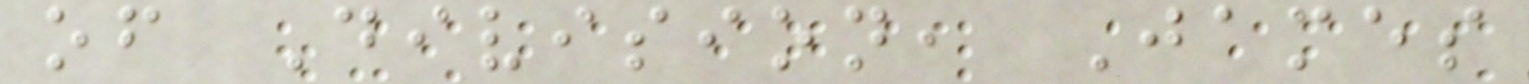of Division, James
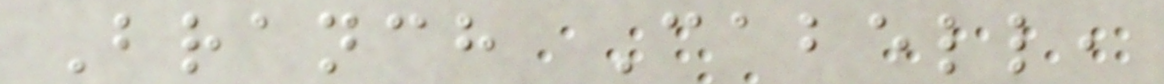Branch Cabell,
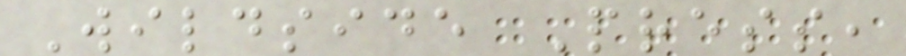Wildside Press,
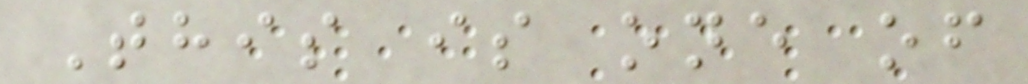This is one of
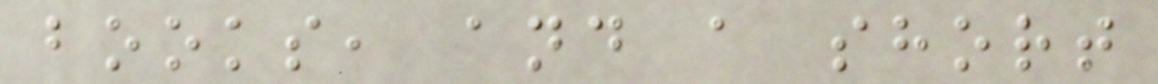books, and a short
